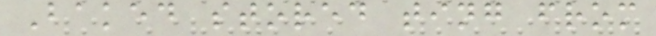Baked stored ting from
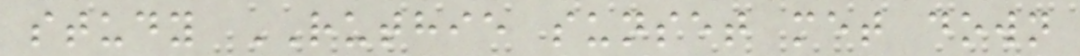study RUTHIE sunset met down
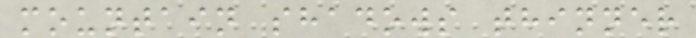mountain shadows thinner
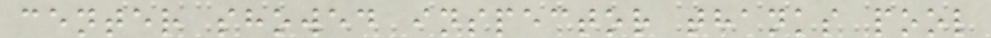center showed inspector thanks pool
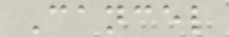Cancel
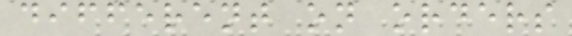different on orders
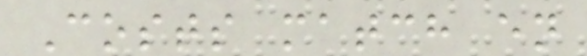Costs match en
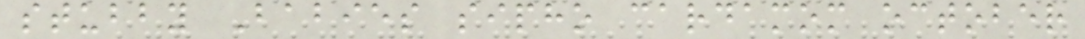stubby Babies sipho cardamom october
